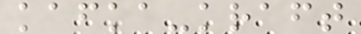kafka-kraft
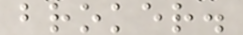broker.
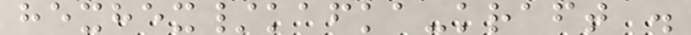hexhex/kafka-kraft .
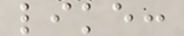like:
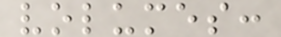volumes:
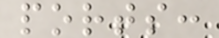ports:
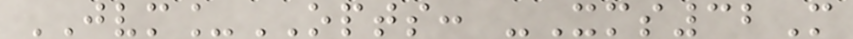JVM_OPTS: -Xms32M
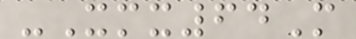-Xmx64M
